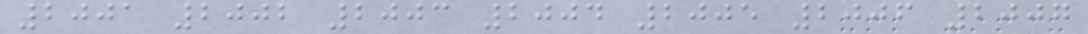2001 2002 2003 2004 2005 2006 2007
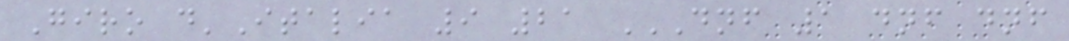Giro d'Italia 9 21 DNF 1 DNF DNF
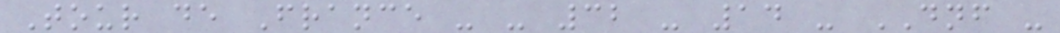Tour de France - - 32 - 14 - DNF -
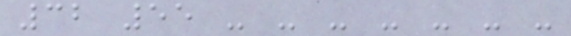32 55 - - - - - - -
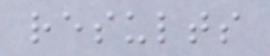results
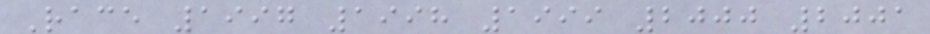Race 1997 1998 1999 2000 2001
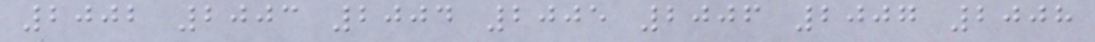2002 2003 2004 2005 2006 2007 2008
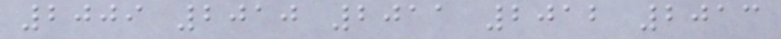2009 2010 2011 2012 2013
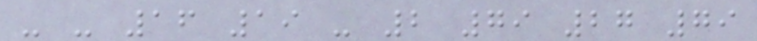- - 16 19 - 2 79 27 79
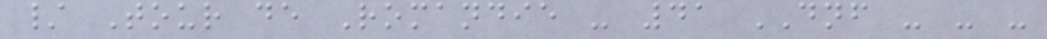/ Tour de Romandie - 41 DNF - - -
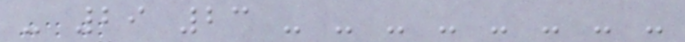- 29 23 - - - - - - - -
